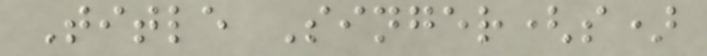Title Singer(s)
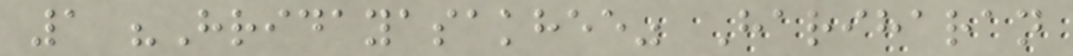1 "Hridayasakhee" Hariharan
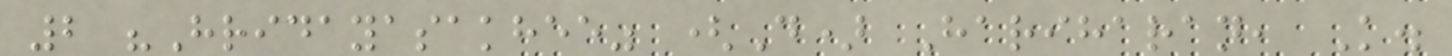2 "Hridayasakhee" (D) Hariharan, K.
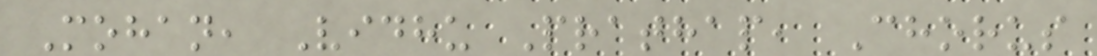Mohan, Vidhu Prathap, Chorus
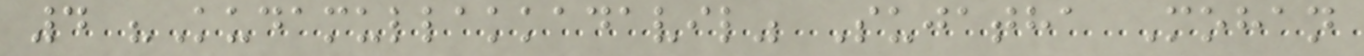4 "Kudamullakkadavil" Sujatha Mohan
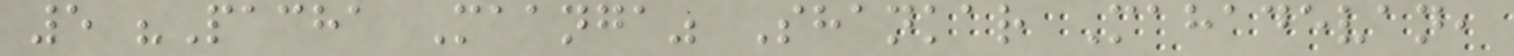5 "Pacha Maanga" Shankar Mahadevan,
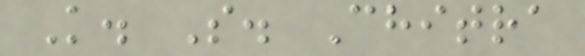K. S. Chitra
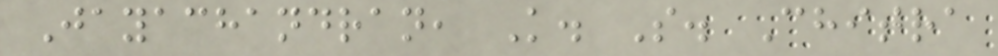Jayachandran, K. S. Chitra
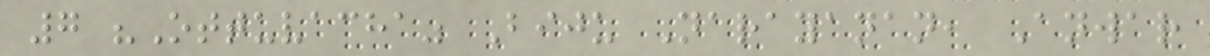7 "Ottuvacha" Biju Narayanan, Anwar
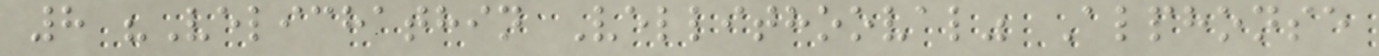8 "Velichathin Vellithooval" Alphonse
